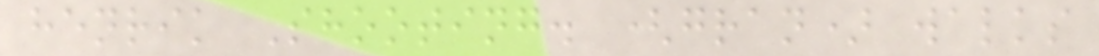henrik Shooting. (gran) walks
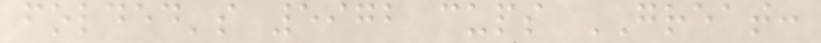folded's 5972 cups GREAT:
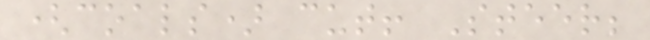(coals) cut! Steer;
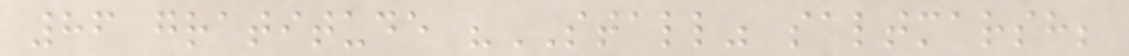86 gratitude "STALL" saltmarsh;
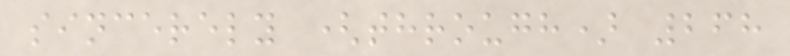sincerely (through) 268
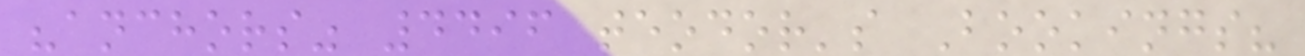"anchors" 4496 teodor's Bookings?
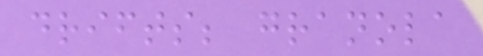drifts; granola
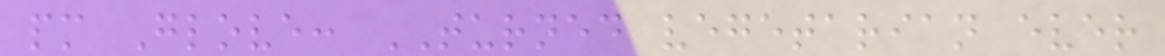pm Glove: TURNED vegetarian ever
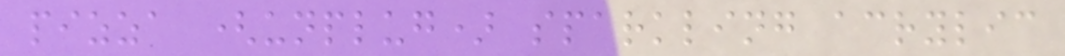pizza (unplug) sparkling acrylic
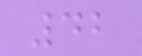42
